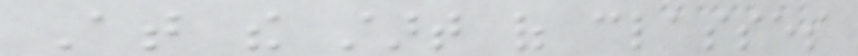At the start of classes
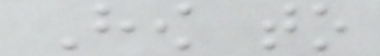How to
